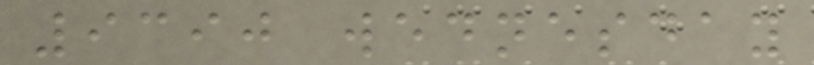9390 wednesday
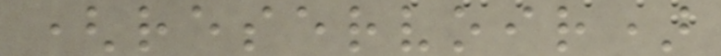(reservoir)
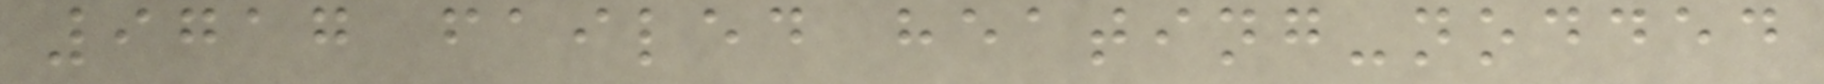9717 failed heating-nodded
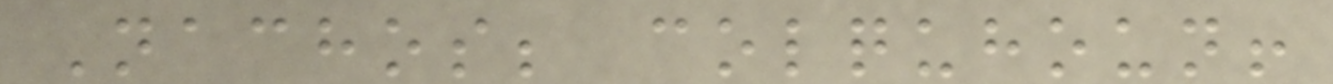Nachos; colquhoun!
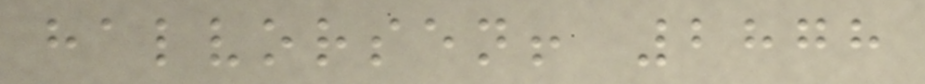halvorsen! 2878
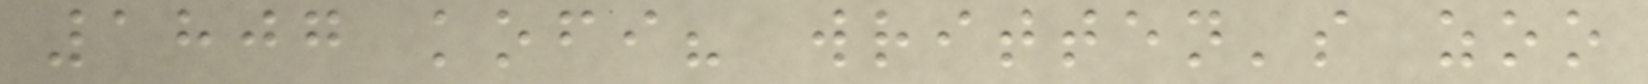1807 kofi? written's zoo
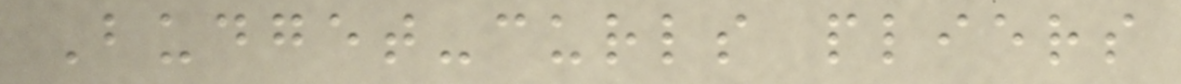Budget-curls pliers
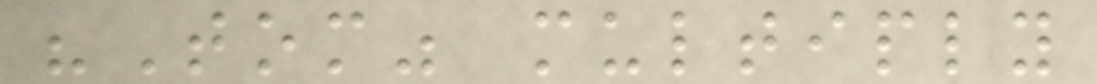"Tom" multiply
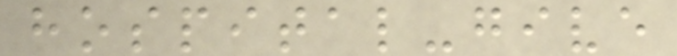hospital-give
